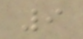9
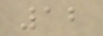12
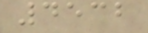4532
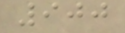900
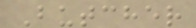Butcher
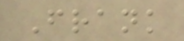Frank
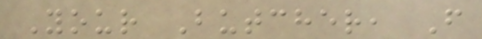Your Butcher, F
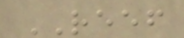REEF
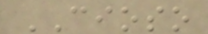CIOSO
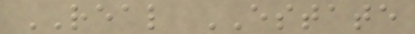REAL ESTATE
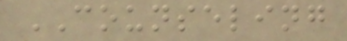COUNSELING
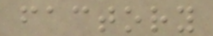factory
